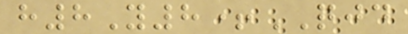h8Y8+QJD
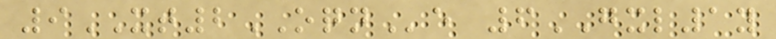9XT2OQNe 6GXL1y
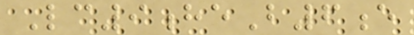Lc9heB6e
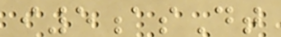i5asDt
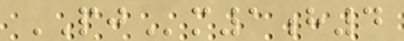PJm1h4
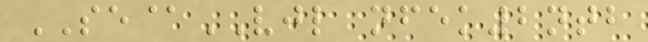SE@VJL nfek2ntb
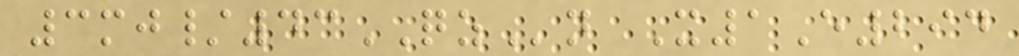3mj/43QZn X1E294
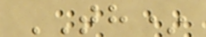TH*
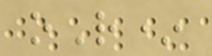oR*
